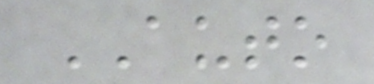AUTO
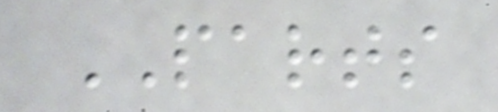PARTS
